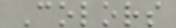Colors
